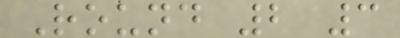Round 2 3
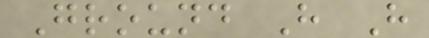Ground H H
